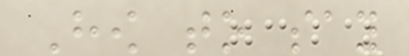How to say
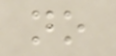no
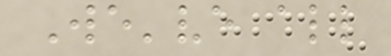We've all
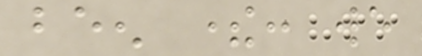been there: we
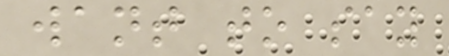want to say
